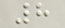8
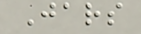Jars
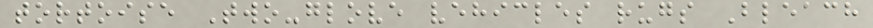tortoise Two-glove vehicles rugs Bleach
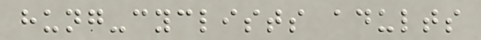hung-cyclists adults
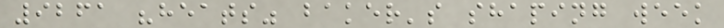9261 "heats" baker's shaping week
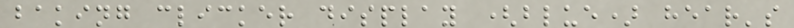baking clicker display (blue) hear's
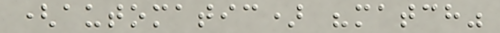(automatic) "match"
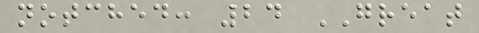notched: 24 GREAT
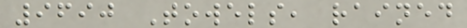9690 Towels, rained
